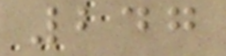247
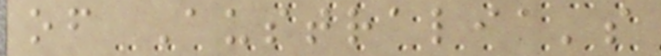of Australia's
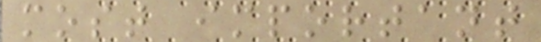most important
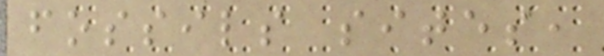fossils sites,
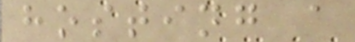hosting a
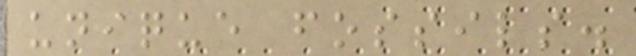unique fossils.
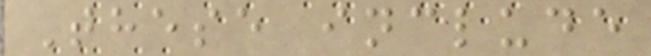These include
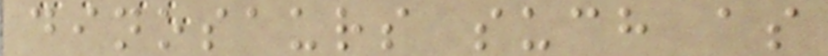dinosaurs such as
